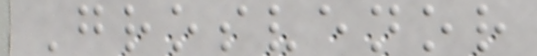Grosvenor
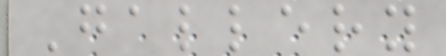Gallery
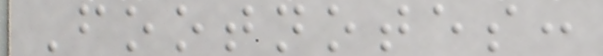Footnotes:
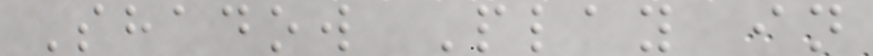Shadow Play in
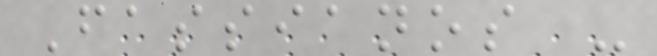Fassianos -
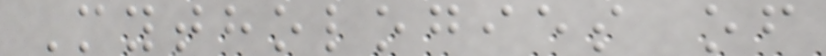Mythologies of
